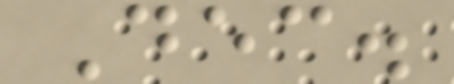Dec.
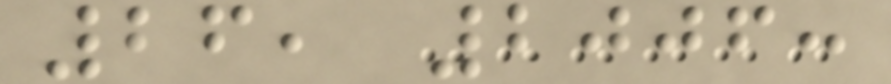26, 2006:
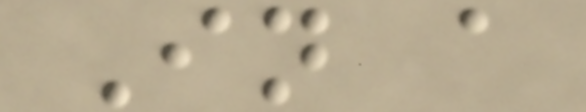In a
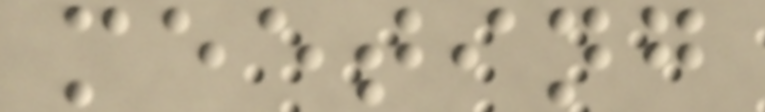meeting
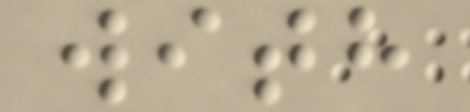with
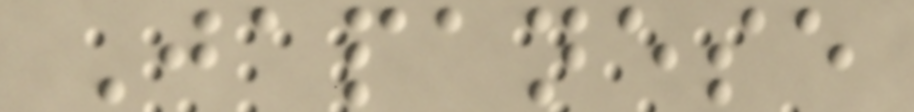Japanese
